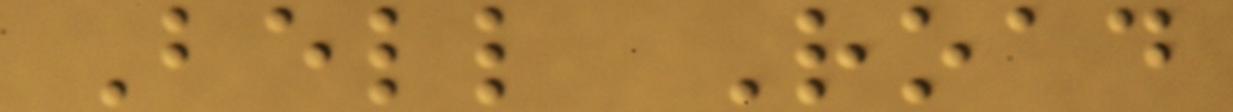Bell Road
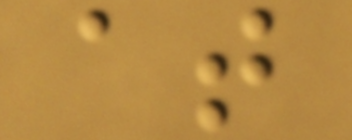at
